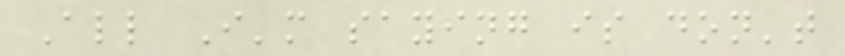All I'm saying is don't
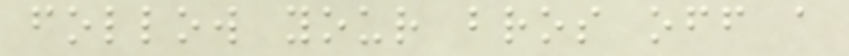follow your bros off a
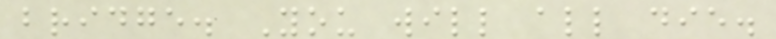bridge. You will all die.
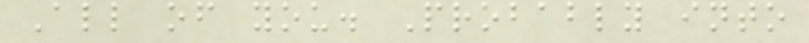All of you. Probably into
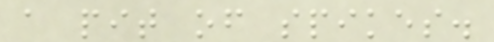a pit of spikes.
